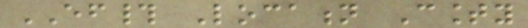EF# Location County
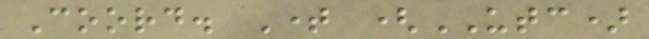Coord. Time (UTC)
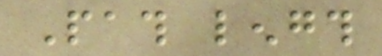Path length
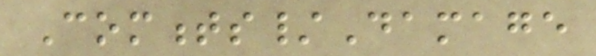Comments/Damage
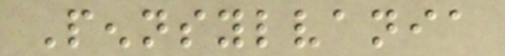Pennsylvania
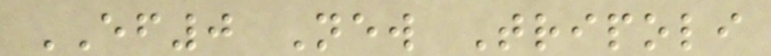EF0 New Tripoli
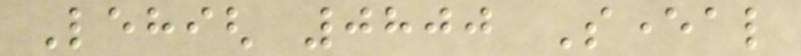Lehigh 0800 Several
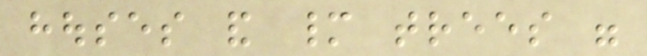houses and many trees were
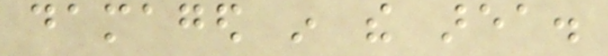damaged in the area.
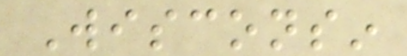Wisconsin
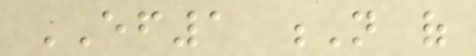EF1 N of
